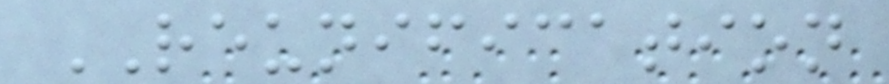REUNIFICATION
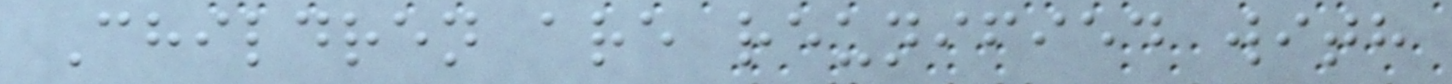Children are reunified with
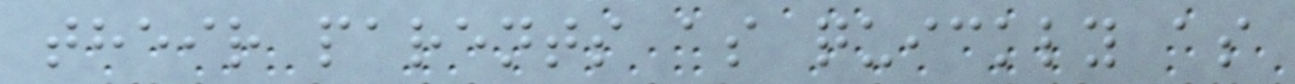their parents as quickly as
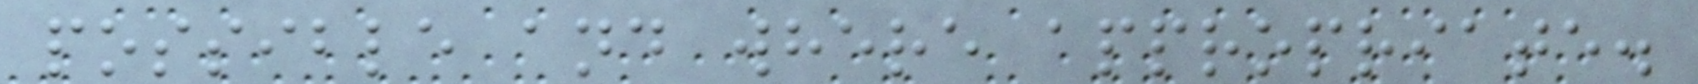possible and where appropriate.
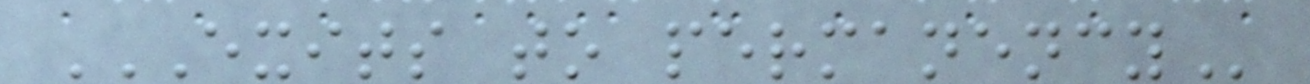EXITS TO PERMANENCY
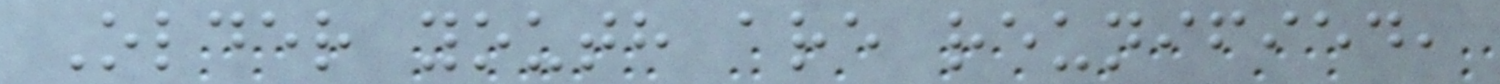Older youth are reunified,
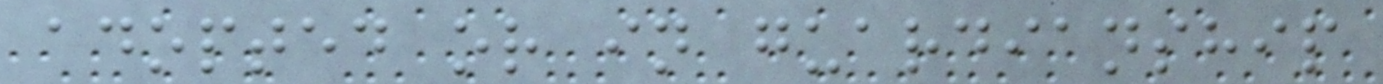adopted or in guardianship
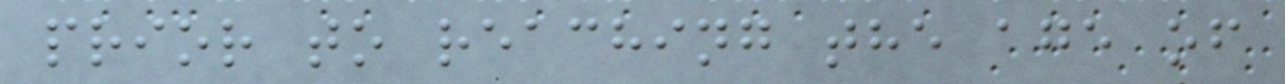prior to reaching the age of
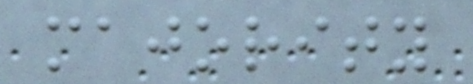majority
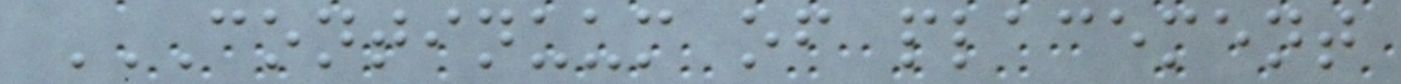CONTINUUM OF PLACEMENT
